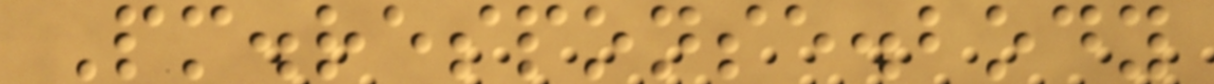Pm.response.body
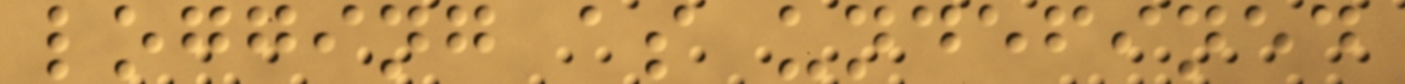logging as undefined
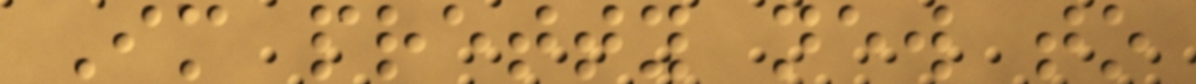Im pretty new to
